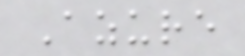Azure
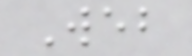Web
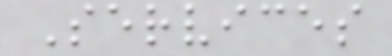Services
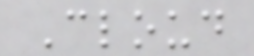Cloud
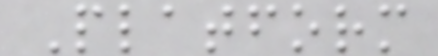Platform
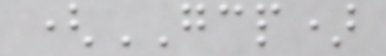(GCP)
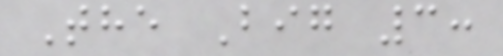The Big 3:
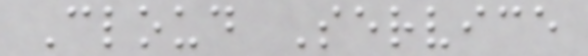Cloud Service
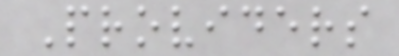Providers
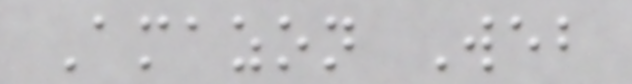Amazon Web
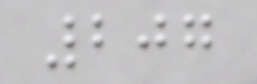207
